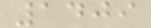1409
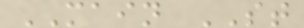MAIN ST
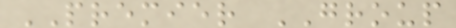PREMIER GROUP
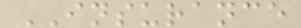INSURANCE
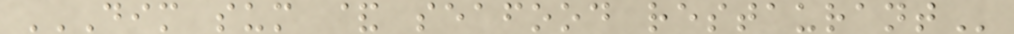DIM SUM & SEAFOOD RESTAURANT
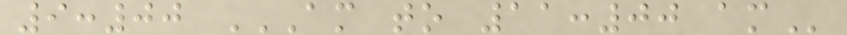9:00 AM TO 11:00 AM
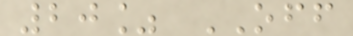20% OFF
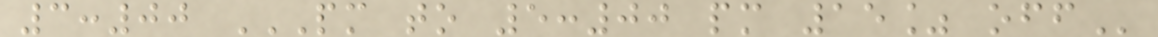3:00 PM TO 5:00 PM 15% OFF
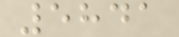5841
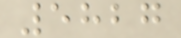5827
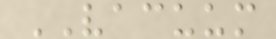VACUUM
